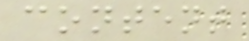content
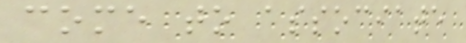come to associate
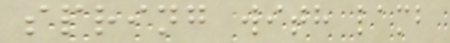spring with lamb
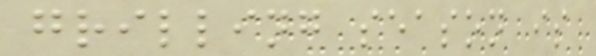grilling season is
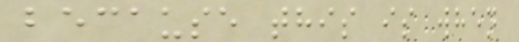because this is when
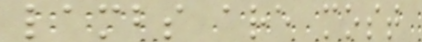lambs are most
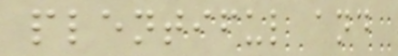plentiful and
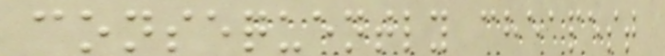consequently cheapest
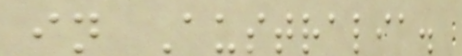in Australia.
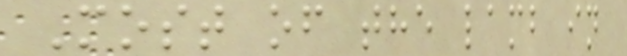Most of the lamb in
